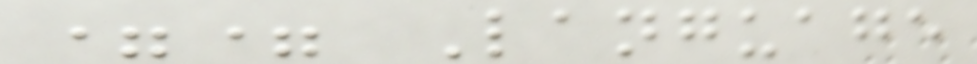== Language
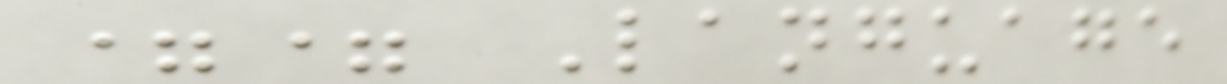== Language
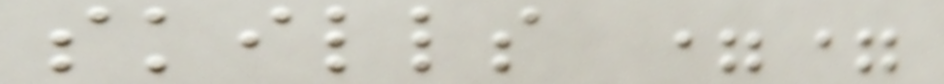skills ==
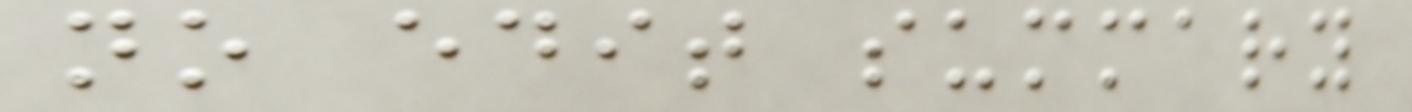no edit summary
